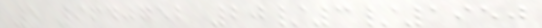5 9640752 20/3/1950
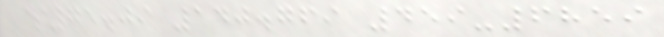$75.09 140.769 459-6859
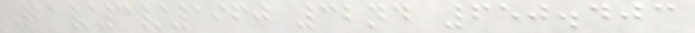21/3/1960 32nd 650.403
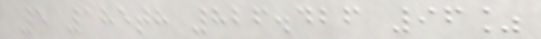5 185th 826.426 96%
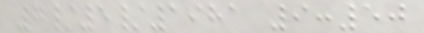7/5/1981 9:50
